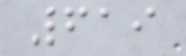619
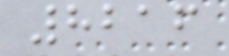8216
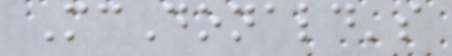McDonald's
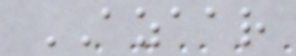AZAAR
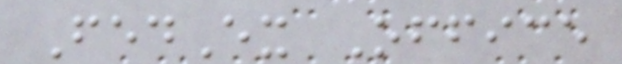FedEx Office
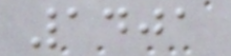1401
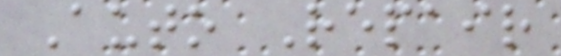Auto Repair
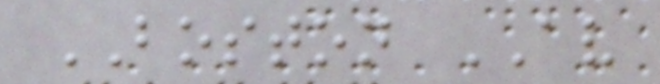BOSTON AV
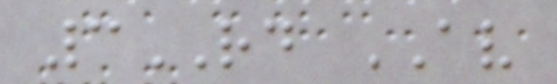3RD AV
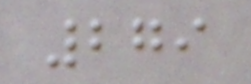279
